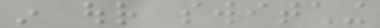in our switching
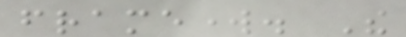framework. The
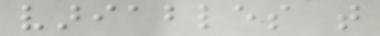variables that
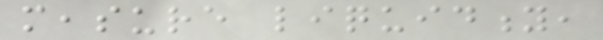measure liquidity,
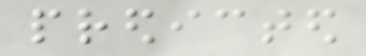predicted
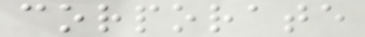corporate
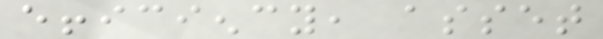efficiency, asset
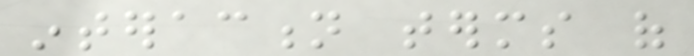interaction terms of
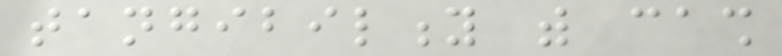tangibility with cash
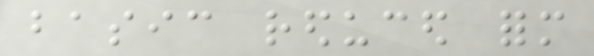basic reduced form
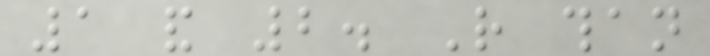1 and 2. Rather than
